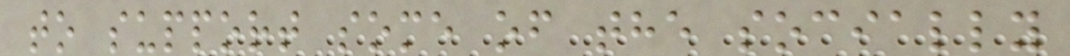to support some of the socially
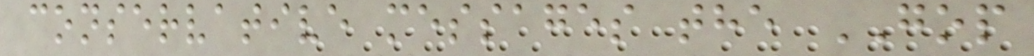conservative messages the GOP
